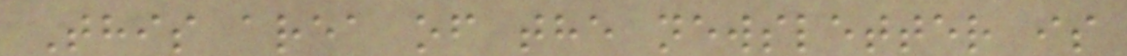This area of the newsletter is
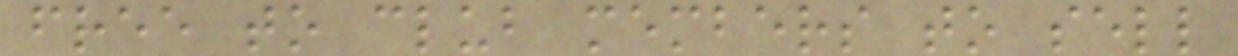free to club members to sell
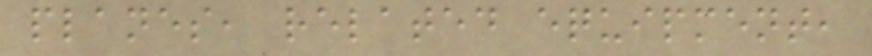planes, related equipment,
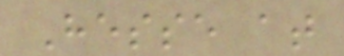Hesse at
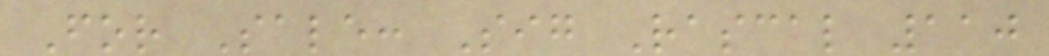For Sale: Sig Rascal 110
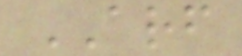ARF
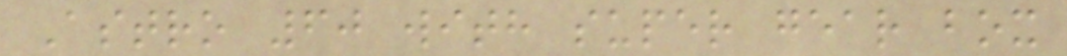Astro 60 with super gear box
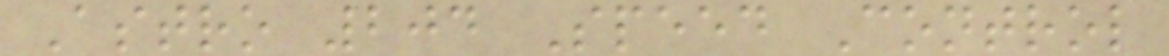Astro 204 Speed Control
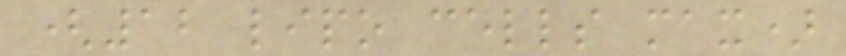(12 lipo cells max)
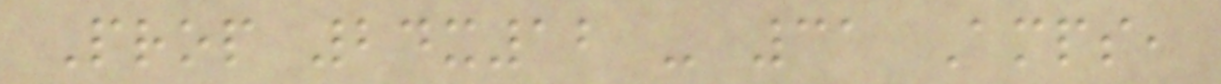Prop 24x12 - 31 Amps,
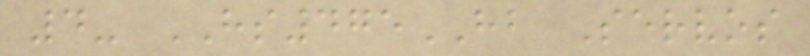4- HS475HB Servos
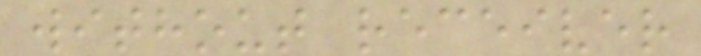without receiver
